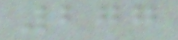277
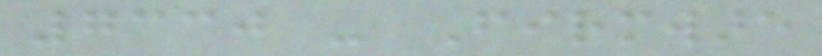7330 - Firmware
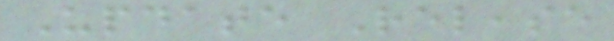Update Release
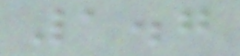1.7
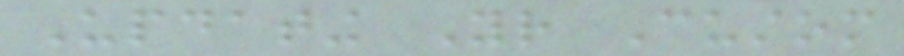Updating Your Custom
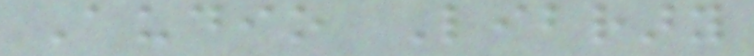Audio Library
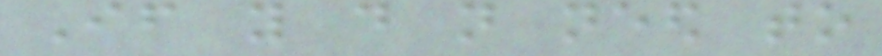If you do not need to
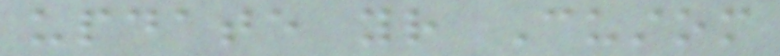update your Custom
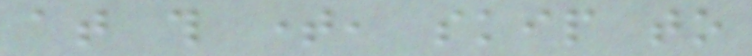at this time, skip to
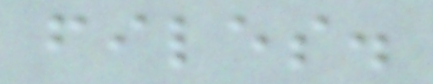files.
